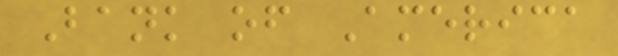Bank of America
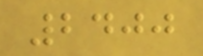2400
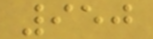950
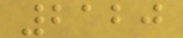2120
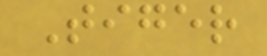Tiger
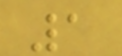1
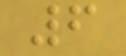6
